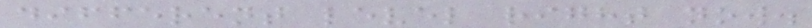different level right now.
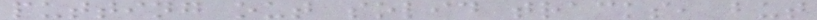putting out solid tracks, but
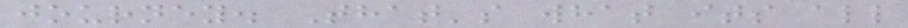journey. That's what its all
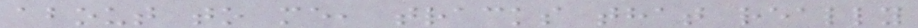about to me, tracks that really
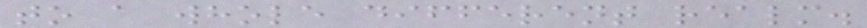to a whole different realm.
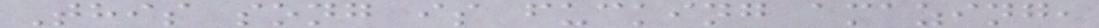This song is fucking amazing,
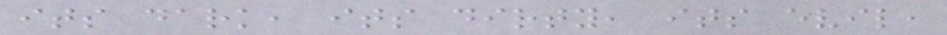its dark, its dirty, its evil,
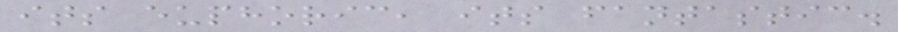its euphoric, its fantastic.
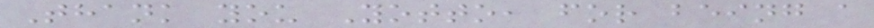Thank you Yotto, for being a
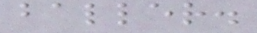baller.
